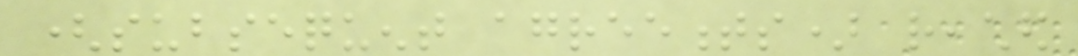(subsequent agreements) reached
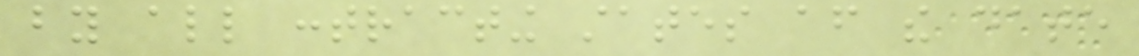by all contracting states after the date
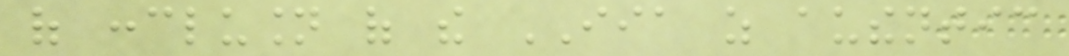of conclusion of the IIA as authentic
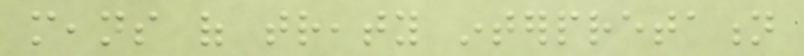means of treaty interpretation
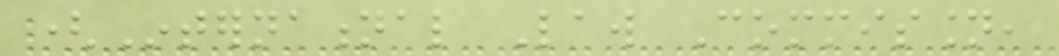(International Law Commission,
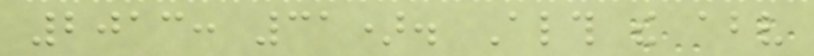2013: 31). Although the above
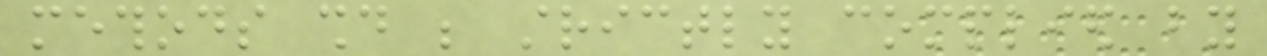methods should be strictly complied by
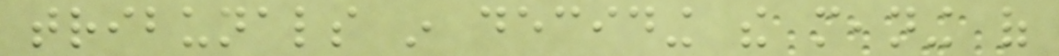tribunals in deciding the meaning of
